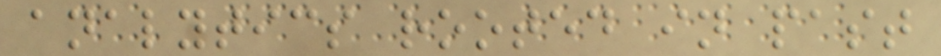analytics rooted in past
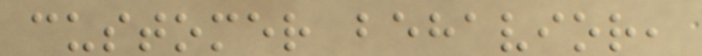customer behavior,
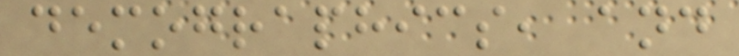demographics, and
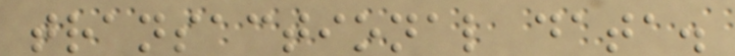transactional data.
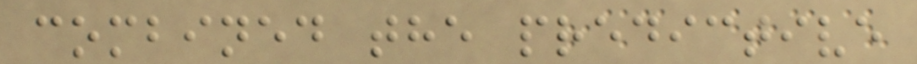combined the predictive
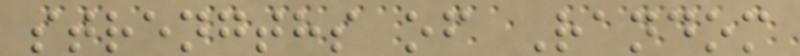strengths of Random
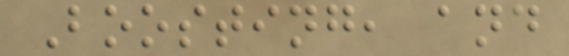Boosting, and
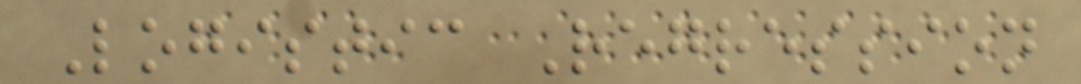Logistic Regression
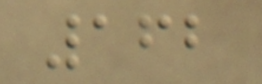162
